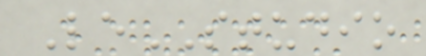LeSTUDIO
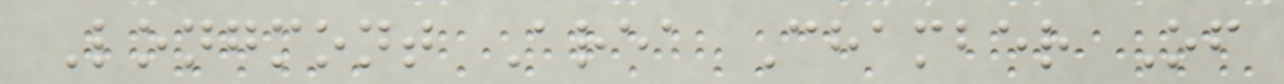Longmont Area Chamber Of
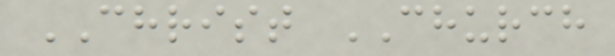CHRIST CHURCH
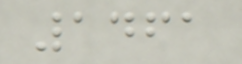1461
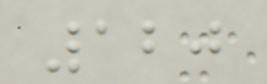120
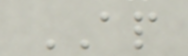AP
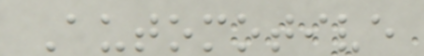Automotive
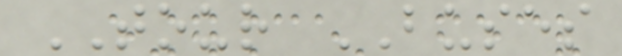TOUR BUSES
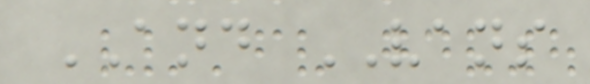AND VANS
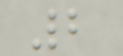2
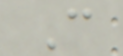C
